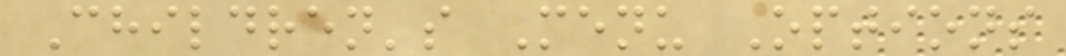Children's Menu Options
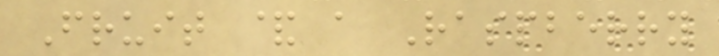Fruit & a Raspberry
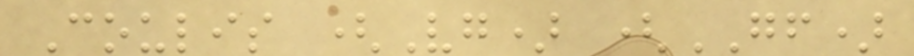Coulis (Vg) (GF)
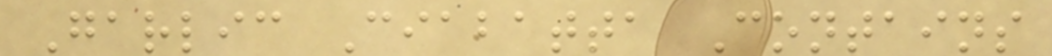Garlic Ciabatta Contains
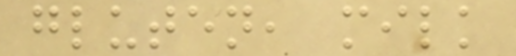gluten, milk
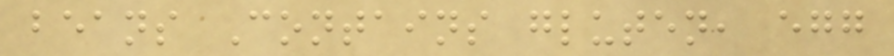beans Contains gluten, egg
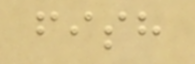fish
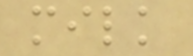milk
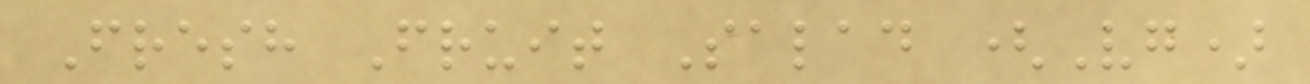Fresh Fruit Salad (Vg)
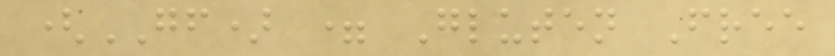(GF) = Gluten Free
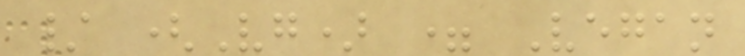/ (Vg) = Vegan
